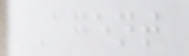Agent
